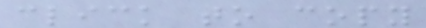click to copy
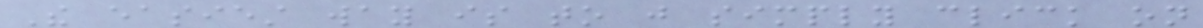The easiest way is to just simply click on
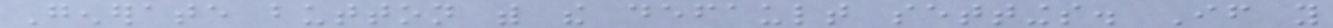Generate button with the default settings. If you
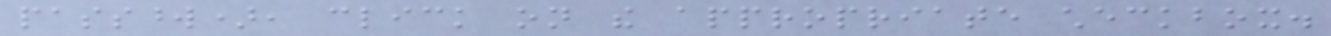password), click on the appropriate checkbox.
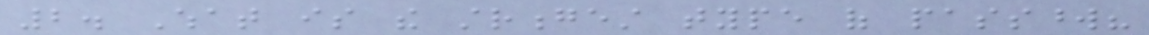2. What is the strongest type of password?
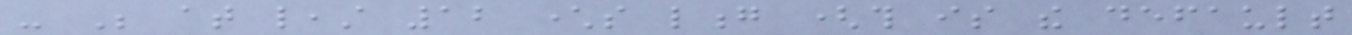- Be at least 12 characters long (this is the default
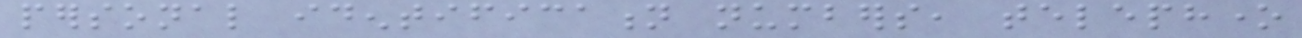personal identification numbers, telephone
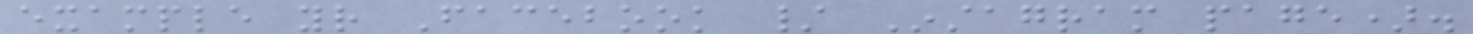example your Facebook / Instagram page).
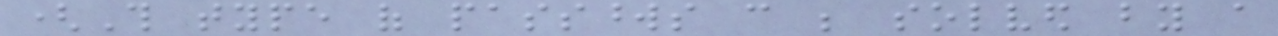(This type of passwords can be solved by a
